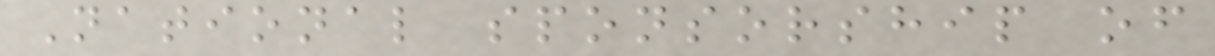National sponsorship of
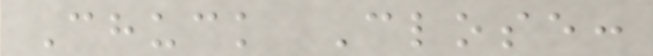Chuck Close:
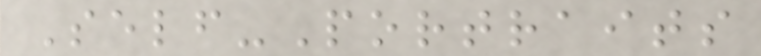Self-Portraits
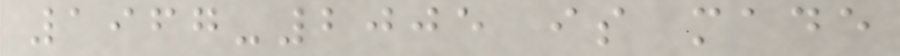1967-2005 is made
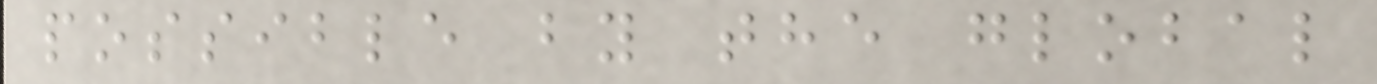possible by the global
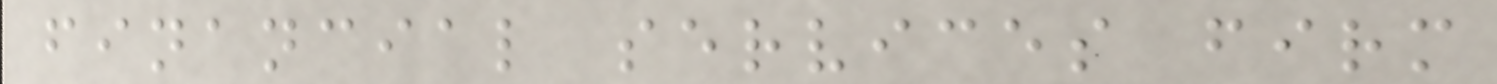financial services firm
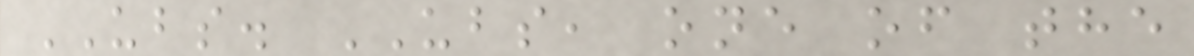UBS. UBS, one of the
